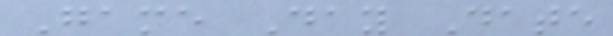Game Day Date
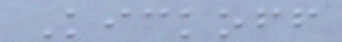Kickoff
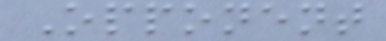Opponent
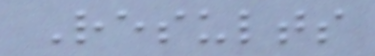Results
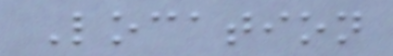Location
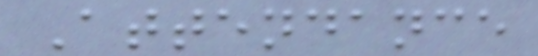Attendance
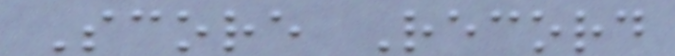Score Record
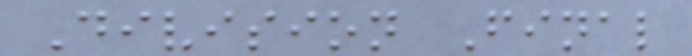Division Final
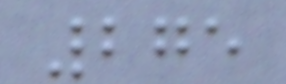275
